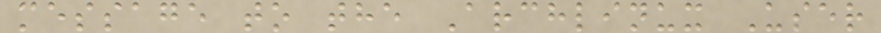message to the Archlinux User
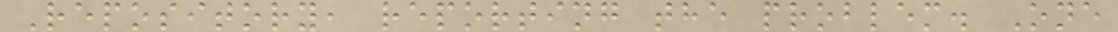Repository, reporting the problem. One
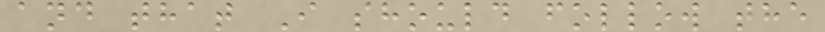and that I should follow the
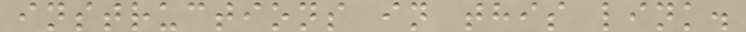instructions in this link.
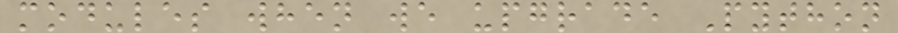modules when we upgrade Python
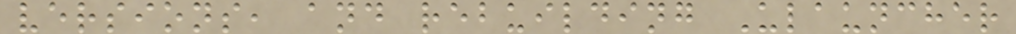versions, and rebuilding Ulauncher
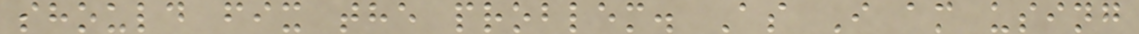should fix the problem. As I am using
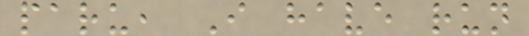paru, I have run
